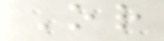Or
